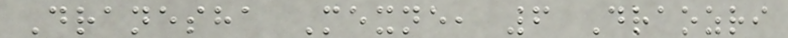Dranesha Mexne, 6 Draozri
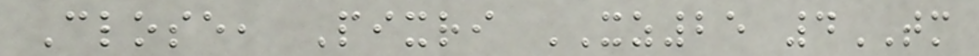Close, Pixri XZ25 4TM
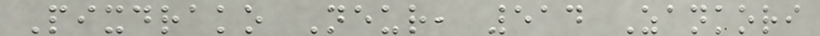Pixdrako Neur, 514 Zankori
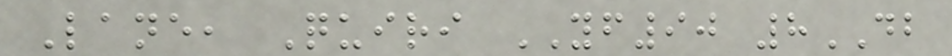Lane, Quiri YF90 8DB
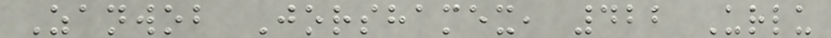Zanwob Jorshamex, 422 Urlu
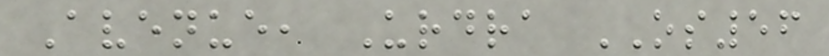Avenue, Urdra OS56
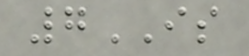7IS
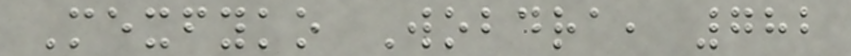Mexfyko Wobdra, 782
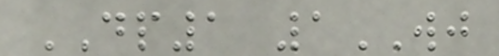DP1 1WJ
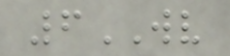6WV
